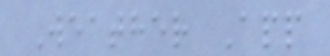Weather App
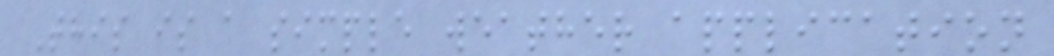This is a simple weather application
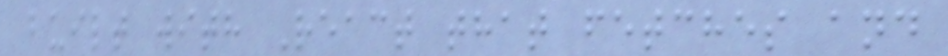built with React that fetches and
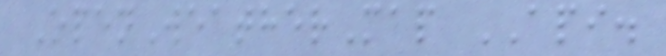OpenWeatherMap API.
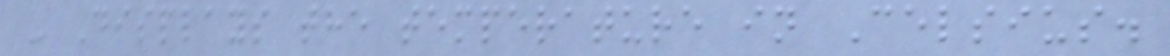- Displays the temperature in Celsius.
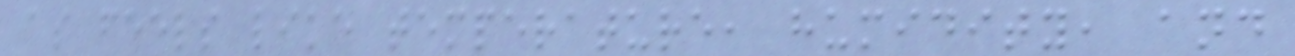as feels like temperature, humidity, and
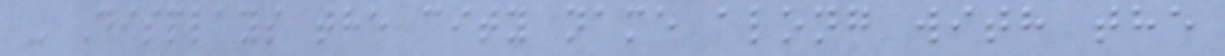- Displays the city name along with the
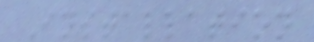Installation
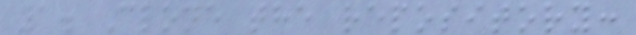1. Clone the repository:
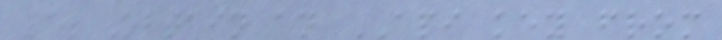3. Obtain an API key from
